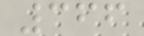366
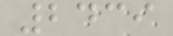2439
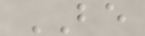BE
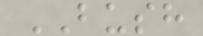BUSH
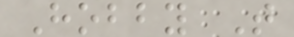Hobby T
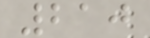210
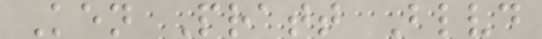Ken Pratt Blvd
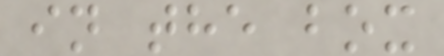in the box
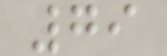79
